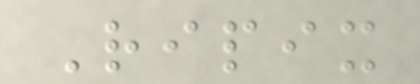Ripix
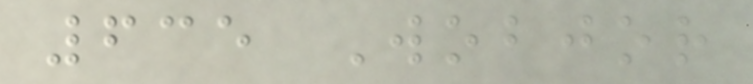635 Wobjor
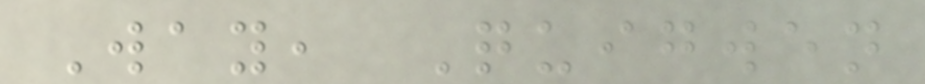Way, Quigwen
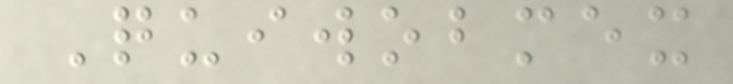Quiwobmex
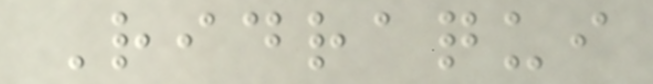Ridraqui
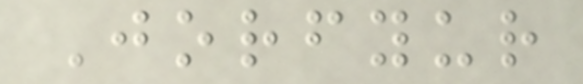Jorfyur
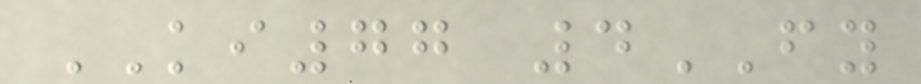KI77 4FY
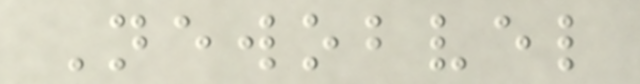Newobvel
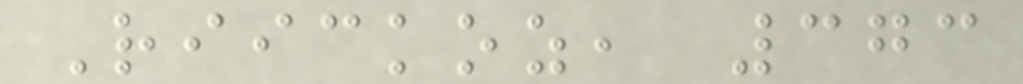Riickoz, 373
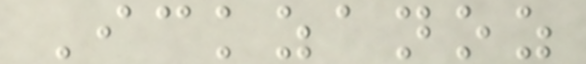Ickzanoz
